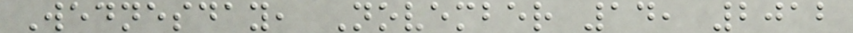Wednesday, November 14, 2012
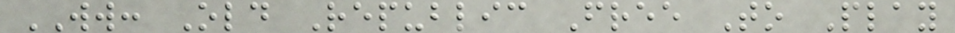WW: Old Republic Free To Play
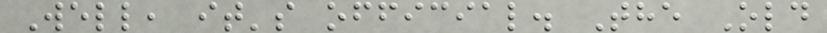Well, it's official. The Old
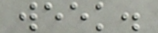week.
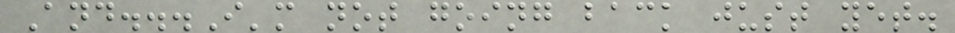And...I'm not going back just yet.
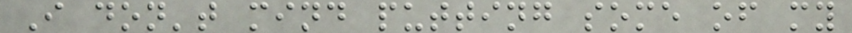I don't mind putting some of my
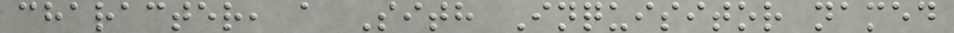character, a Sith Inquisitor named
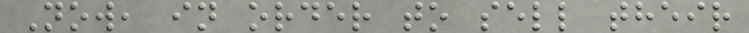Now, in order to sell their
